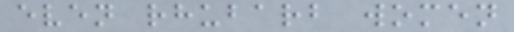even rhubarb women
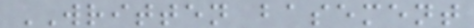WRITTEN basement
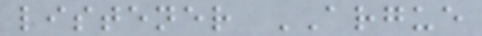listener ARGUE
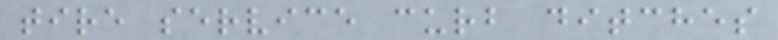tire service curb ditches
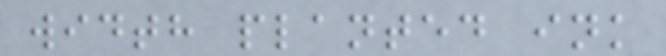width planted ink
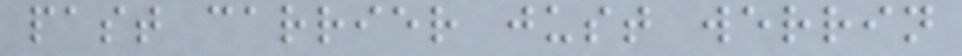past carrier just werrin
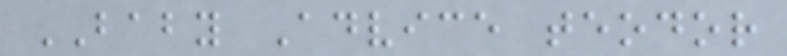BABY Advice teodor
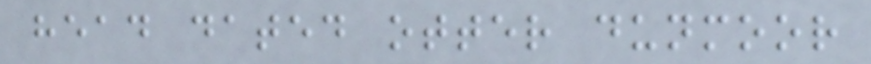head dated otter dunmoor
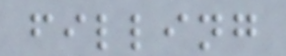filling
